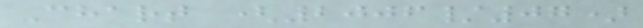Chart (2006/07)
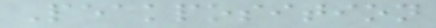Peakposition
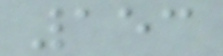153
